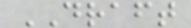DRAFT
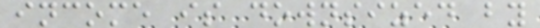income is downsized by
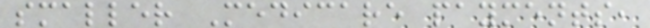smaller Medicare payments,
